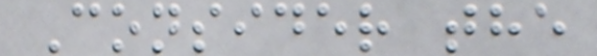Consider the
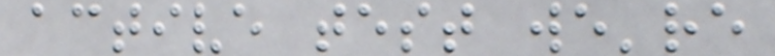active test we're
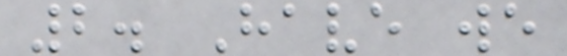2. Have we
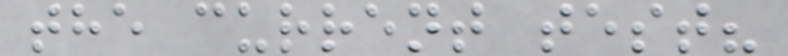the current test?
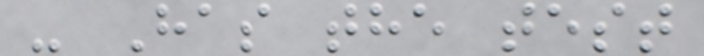- Has the test
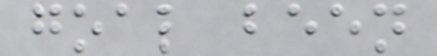goal been
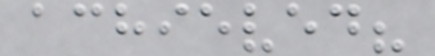achieved?
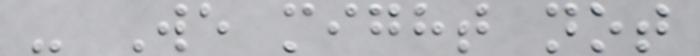- We might not
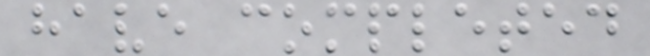have completed
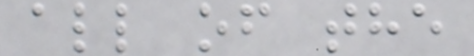all of the
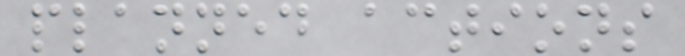planned actions
